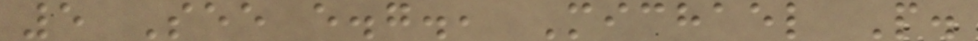5 See e.g., Michael P.
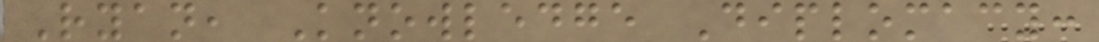Ryan, Knowledge Diplomacy:
